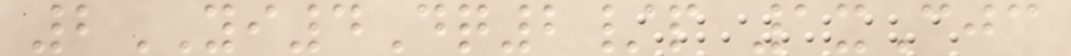2YI4Dq2/p 1xCjc
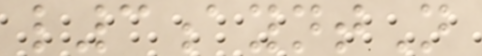l3ayntN
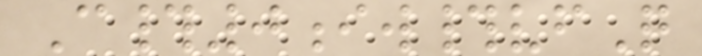C#0iw#vfQ
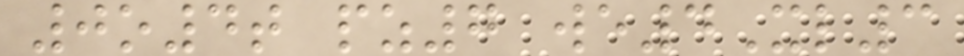0o4t pz7 we4Xl3
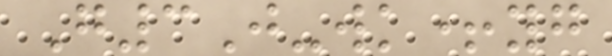G3J-wk+yg
